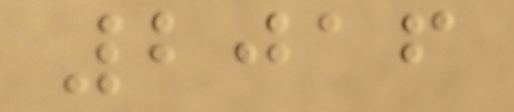2016
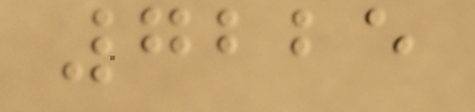7225
